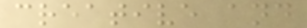creative and
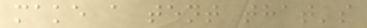make a tent that's
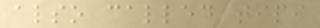also called tipi
